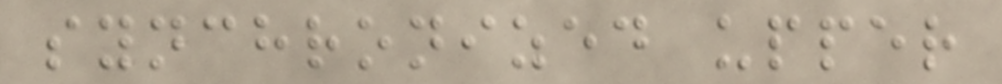synchronized upper
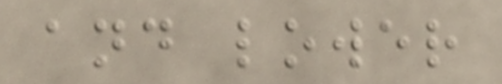and lower
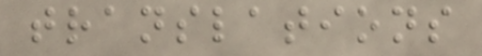translations
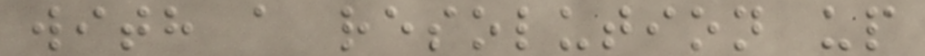with a resolution up
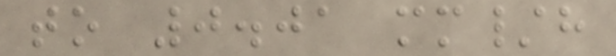to 0.01 mm/h
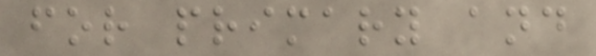for primary and
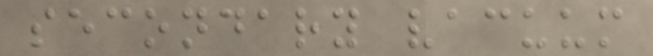secondary vacuum
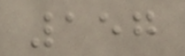157
